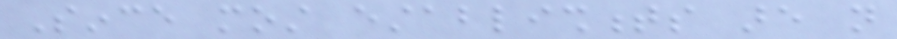Since most establishments are not
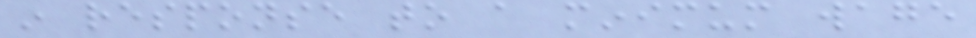in response to a minimum wage
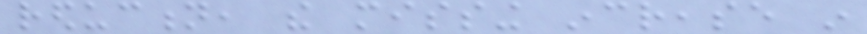reduction, the missing increase in
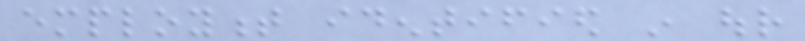employment identified in our
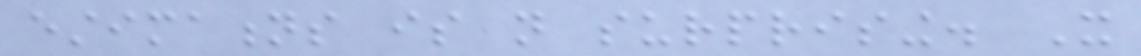estimations is not surprising. It
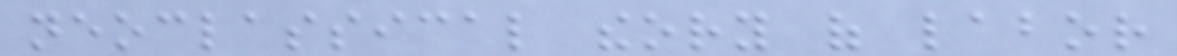neoclassical theory of labor
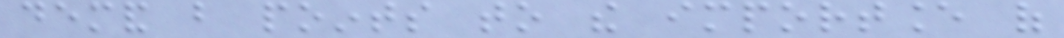demand but points to the importance of
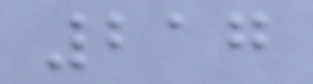217
